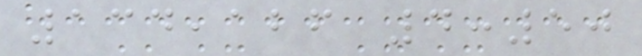134,126 4:50
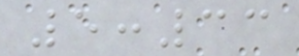5:33
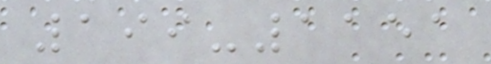199-1151
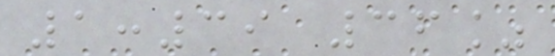1:39 36%
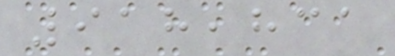918,831
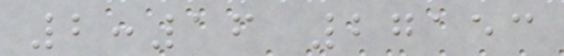2:16 27153
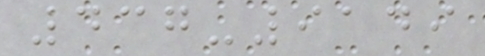437-9149
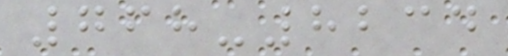768-8234
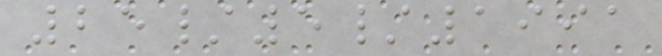25/5/1991
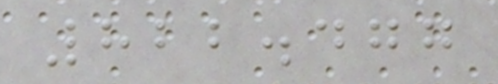822.477
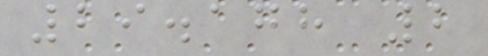29.178 2
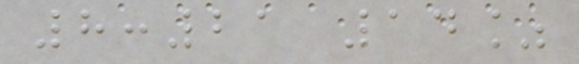8:21 14%
